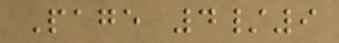Page 4/9
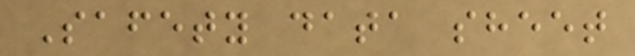Safety data sheet
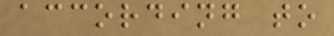according to
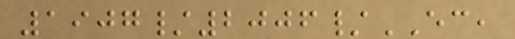1907/2006/EC,
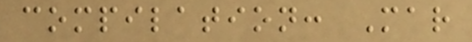compilation: Mar
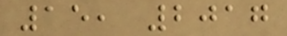15, 2017
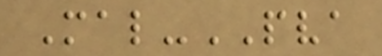Mal-PVA
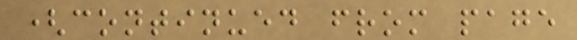(continued from page
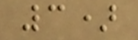3)
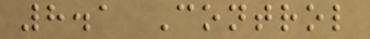8.1 Control
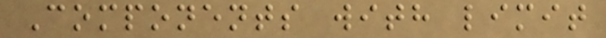Components with limit
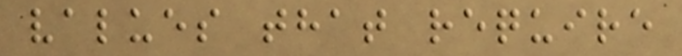values that require
